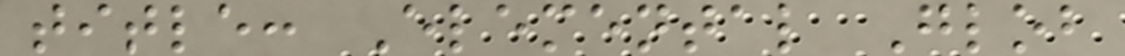title: Elemental Glob
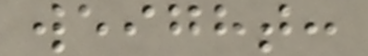weight:
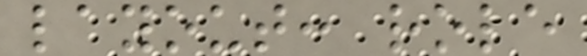layout: role
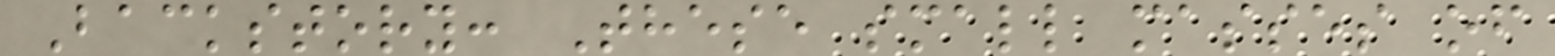Backstory: These small masses of
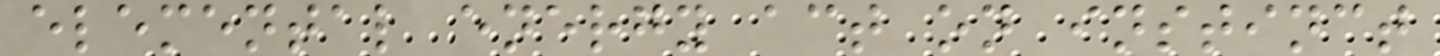elemental energy act on instinct
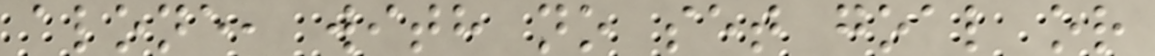alone, with no set goal or
